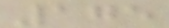175
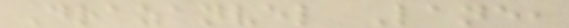Drazanvel Lane,
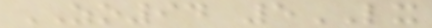ZO94 5LX
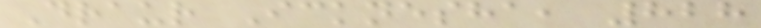Draur Icknesha, 828
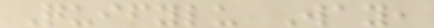Quifylu Way,
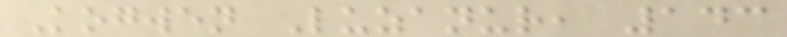Kogwen Luzanur, 143
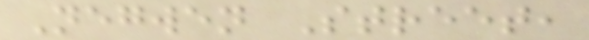Negwen Street,
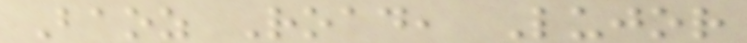Baoz Road, Lujor
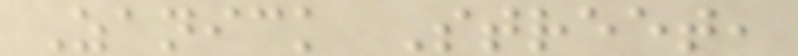Zanick Street,
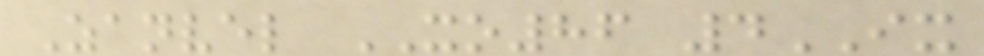Zanvel XO86 4IX
